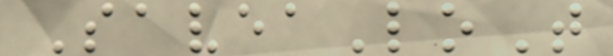SaveaLoT
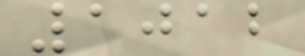1012
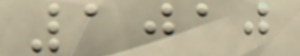1010
